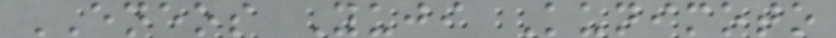ENEOS Yuji Kunimoto
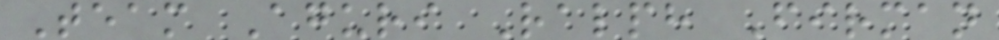Team Aguri Ralph Firman
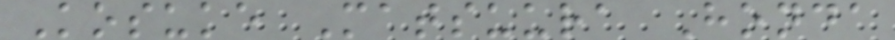Kosuke Matsuura Honda
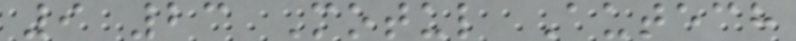9 23 Motul Autech
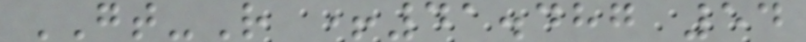GT-R +41.487 54
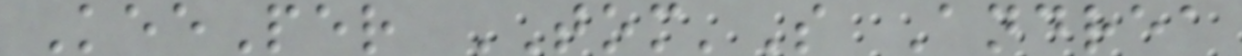KeePer TOM'S Andrea
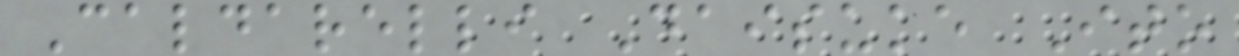Caldarelli Daisuke Ito
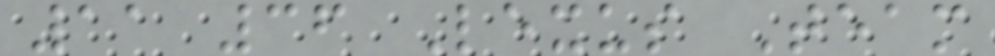11 36 Lexus Team
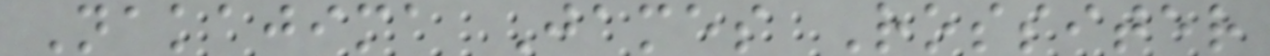Nakajima James Rossiter
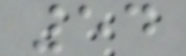54
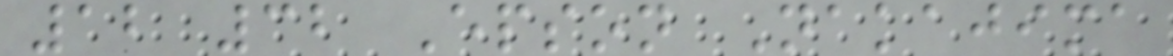12 32 Epson Nakajima
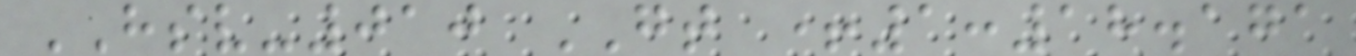HSV-010 GT +1:18.171
